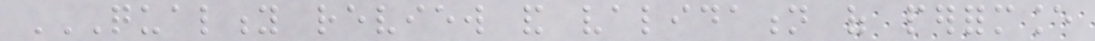QUALITY REVIEW AND VALIDATION OF PERFORMANCE
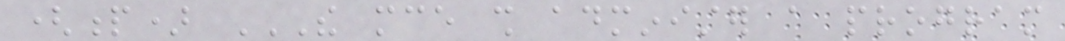(p) THE MCE SHALL ADMINISTER A PROGRAM
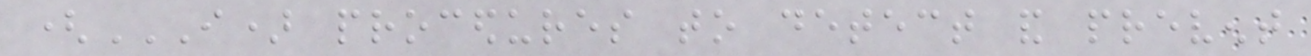(I) PROCEDURES TO DETECT AND PREVENT
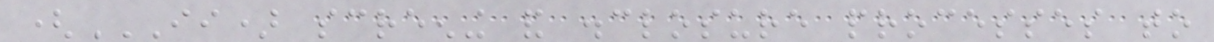(II) SCREENING AND DISCLOSURE PROCESSES TO
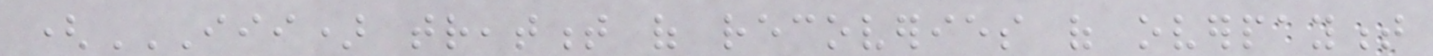(III) TREATMENT OF RECOVERIES OF OVERPAYMENT
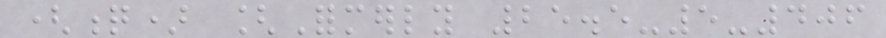(q) [Formerly 25.5-5-406
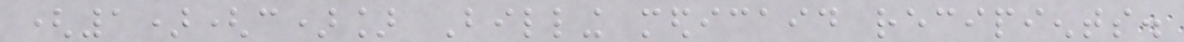(1)(c)] Billing medicaid recipients.
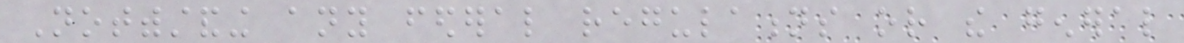Notwithstanding any federal regulations or the general
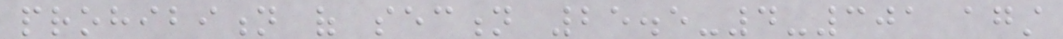prohibition of section 25.5-4-301 against
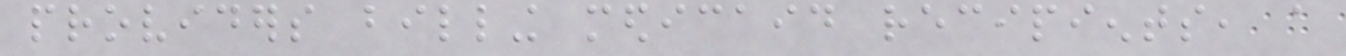providers billing medicaid recipients, a
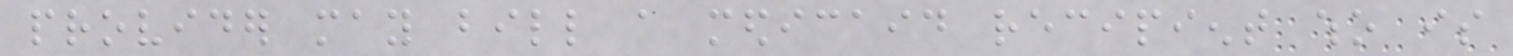provider may bill a medicaid recipient who is
